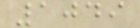1049
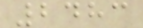2483
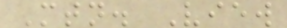Mtn. View
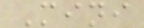Mini
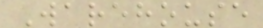Warehouse
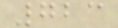723
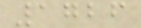1726
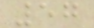57
